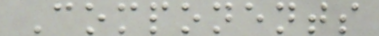Components
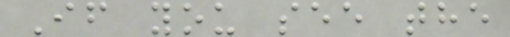If you see the
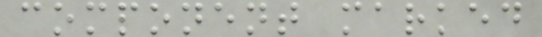component marked
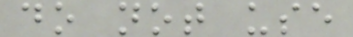do not use
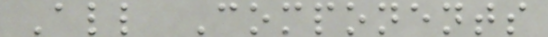All Components
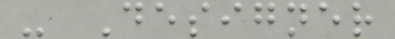- Designer
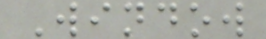Window
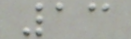13
